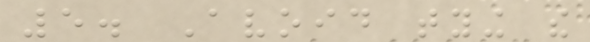5. Avoid tying the
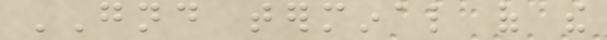GND terminal of the
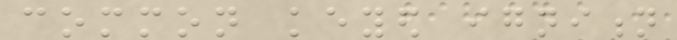common keyed ignition
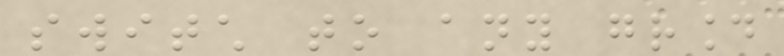switch to any ground
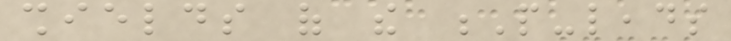shields of the P-leads
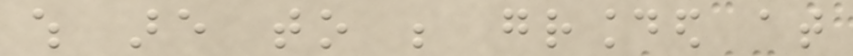which are to be grounded at
